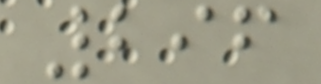296
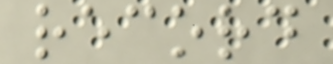record
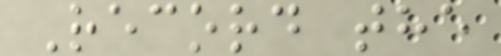Record the
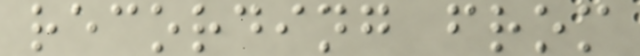recording from
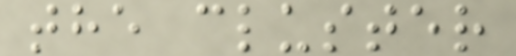the cluster
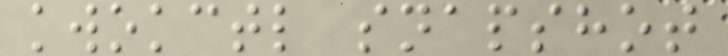kwokctl snapshot
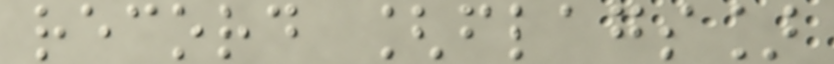record [flags]
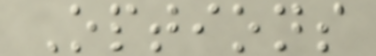Options
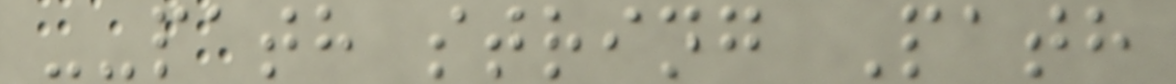--path string Path
